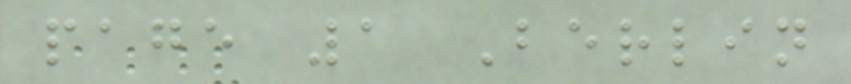page 1 Berlin
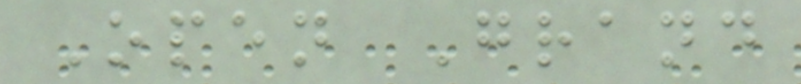Open Grand
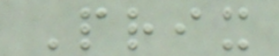Prix
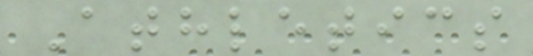Athletics
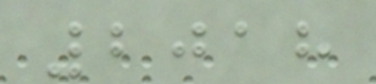2018
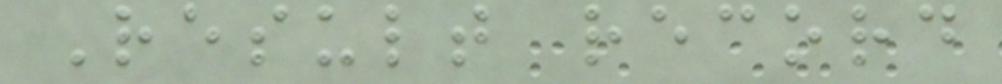Result record
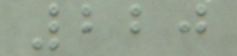220
